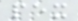pex
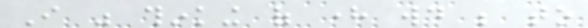I was thinking of here would be to
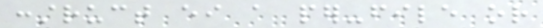construct either a per-file or
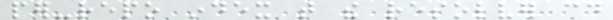per-repo index that the resolver could
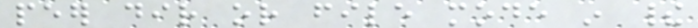peer dir or file mode in their
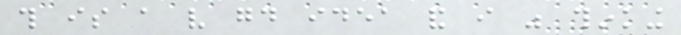this is a very good idea and i was thinking
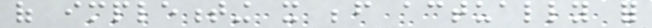of implementing it before actually for
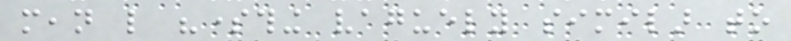mean like "something vaguely similar to
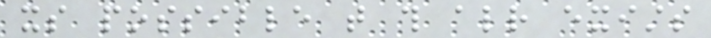its possible that this already exists
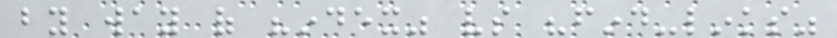by way of "index" vs "find-links"
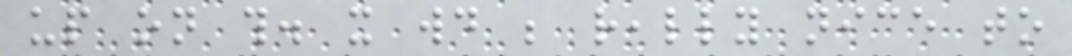up on this. it would be really nice to
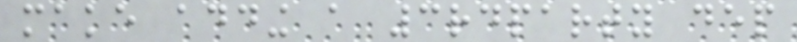make adding a 3rdparty dep
